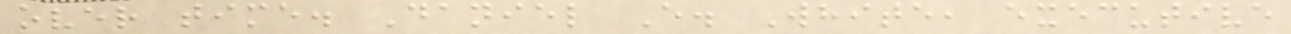over time. Daniel E. White, executive
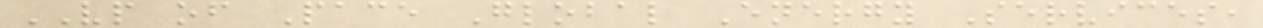VP of Pace Global Energy Services,
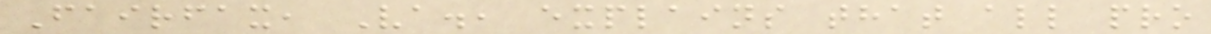Fairfax, Va., explains that all pro
